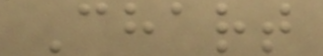Chart
